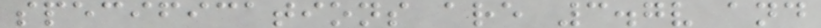specifications are 3.7v and
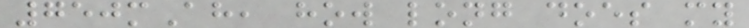750mAh, how long does my
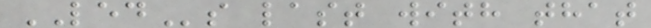LEDs last with that
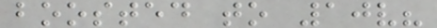boosted to 10v?
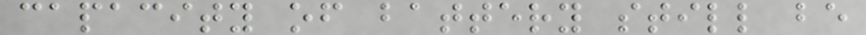capacity of battery still be
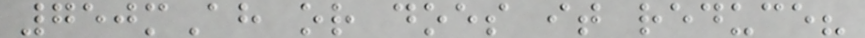750mAh or does it reduce?
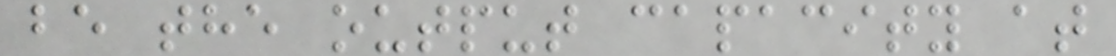be the output capacity at
